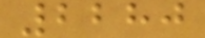2280
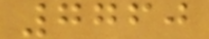7760
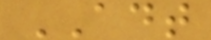ADT
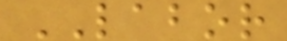LABOR
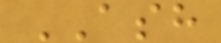ASH
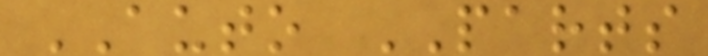AUTO PARTS
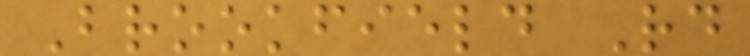Brookfield Rd
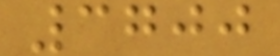3700
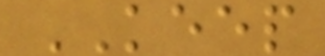KEEP
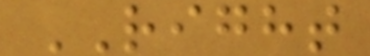RIGHT
